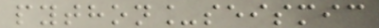python_seismic
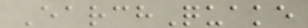EarchQuake
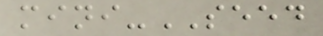mini-SEED
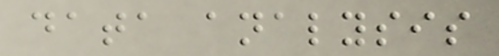data analysis
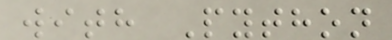with Python
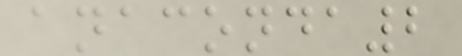anaconda2
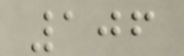106
